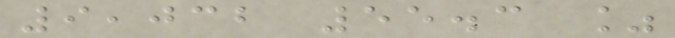9,032 55.3 %
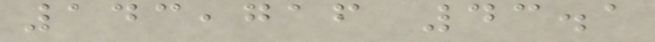143,716 43.1
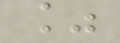%
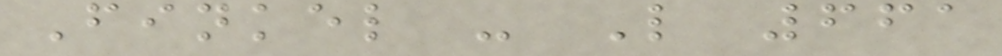Finkel - L 661
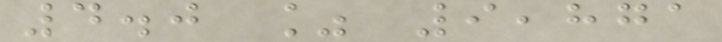4.0 % 9,871
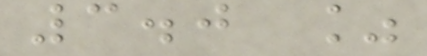3.0 %
